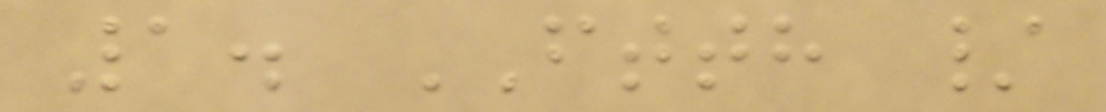1. FTTH /
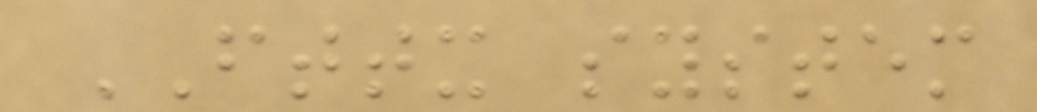FTTX system
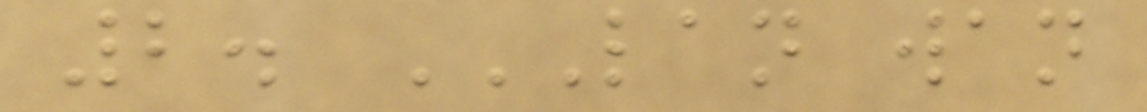2. LAN WAN
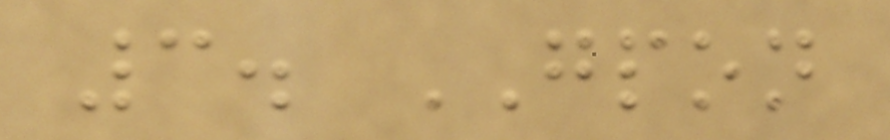3. GPON
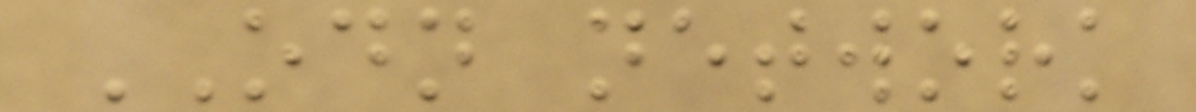ODN network
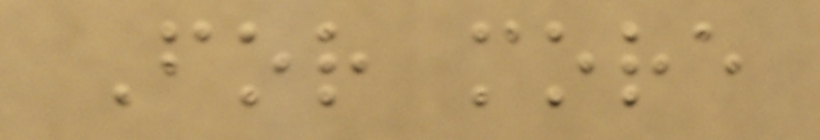For more
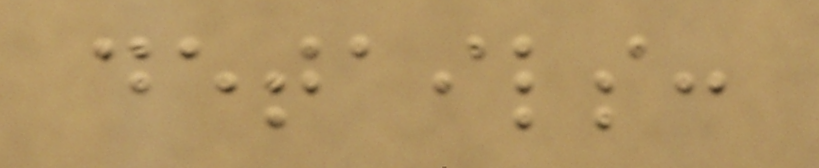details:
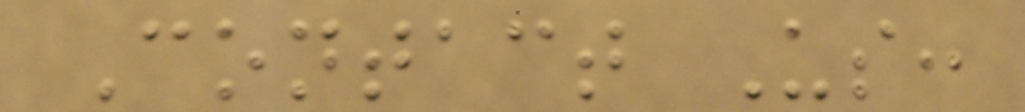Contact Us:
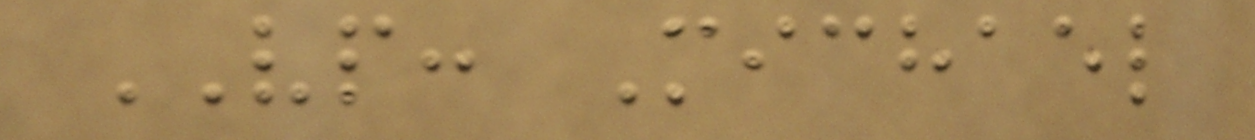VP: Michael
